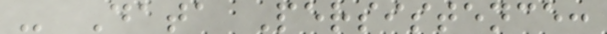- Data Persistence:
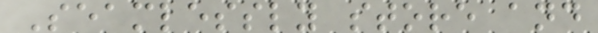Seamlessly store and
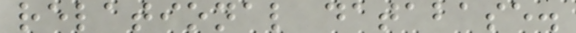relational database.
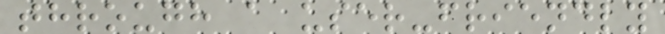through a user-friendly
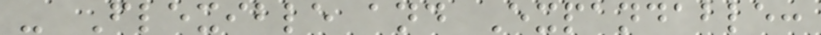- Flexible and Expandable:
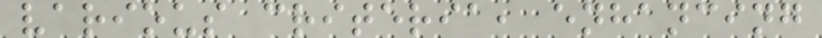various criteria, enhancing
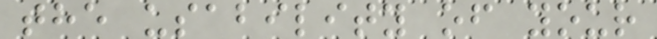the usability of your
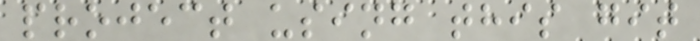project using this git
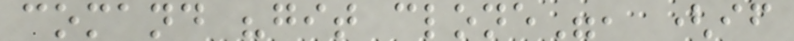comand "git clone", (if
